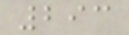293
